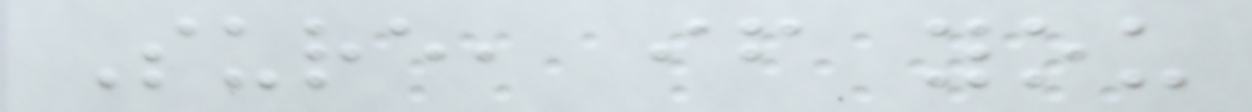Sure, if you
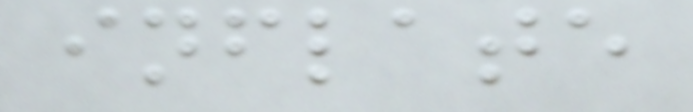inflate
